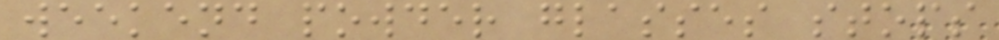weekend powder glasses stops
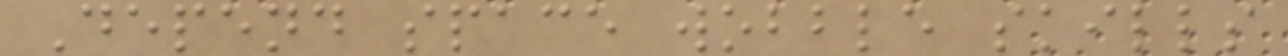Depend space wobble skills
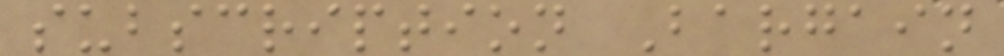subscription Bargain
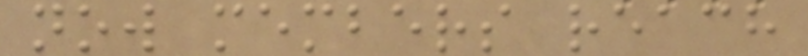now members reach
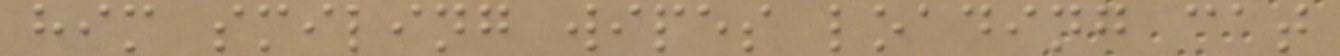him smiling wipes loading cat
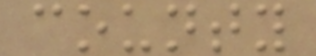county
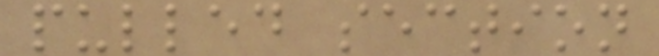pulled section
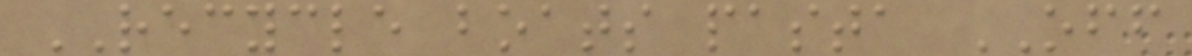RECYCLE boats pasta OFF
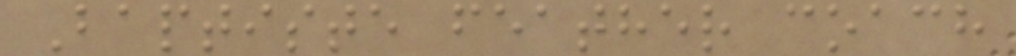Baptiste feather coach
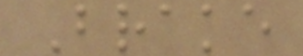Brake
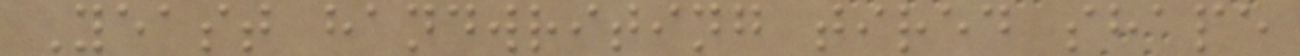Yeast handwriting tired shape
